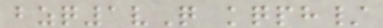bzq1vQ kqph/
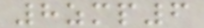8zmp6
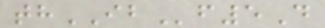thIBf5D
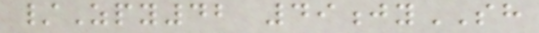/Zpy42 49jySH
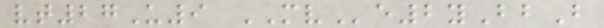vt27U9 MVe2yBbB
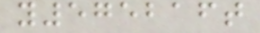y575216t
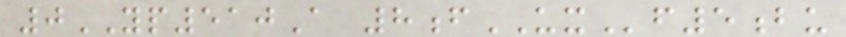0YP510A 8fUXf5bu
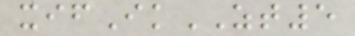xifIkZT5
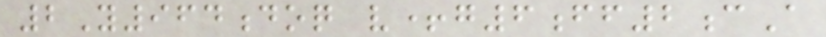2Y964doq v+g6ff2cA
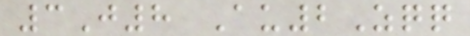3J8 Au2Zqq
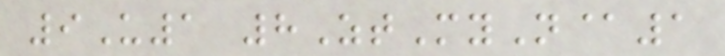9U1 8ZtMyN@1
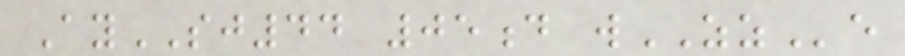AySJ44 05d wZZe
